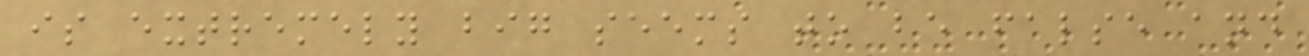is extremely big seems to be false and
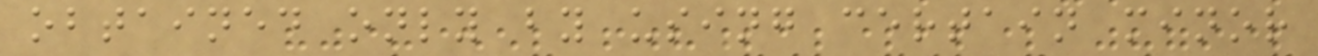obtained only by using certain minor
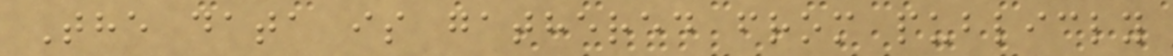The data is gathered from publicly
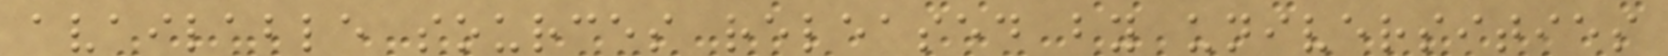available sources released by universities
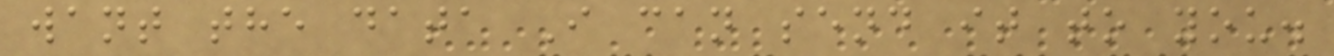want the data I can send it to you.
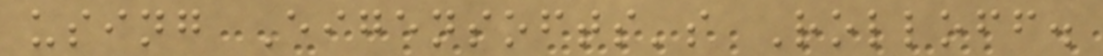using Eigensofts's Rolloff.
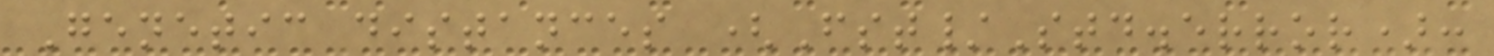Genetic distances (Fst/Std.error):
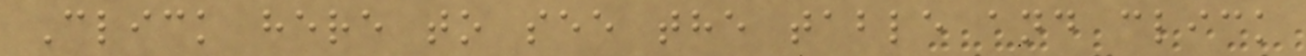Click here to see the table and click
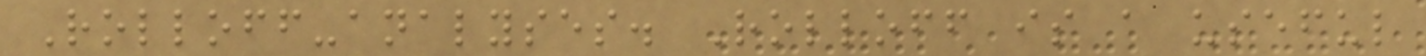Rolloff-analyses. Rolloff is a useful
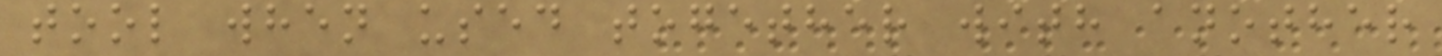tool when used together with another
